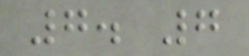7. 7
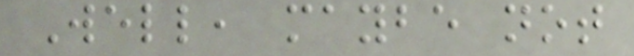Well, maybe not
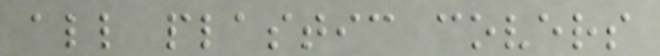all plastic covers
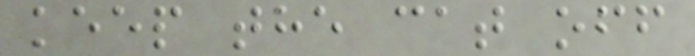keep the cat off
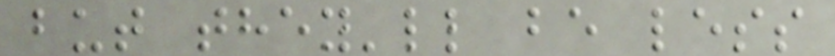but they'll be less
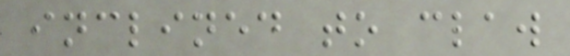inclined to claw
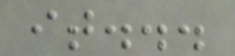it...
